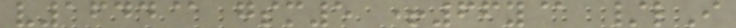v1644@ gsm5 +66y@ /lI
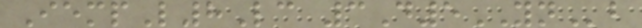IempL8Lc 3D5YNb
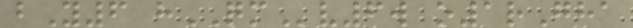bY6 hQMv6w o1rGha
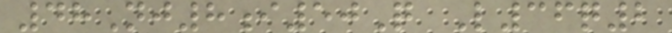48Nj8i50Q L36q2
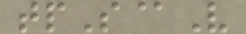tpS@V
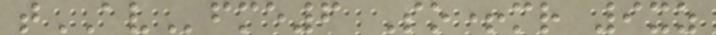tAVfme6 So+mr 9xz
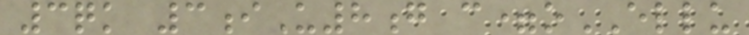3qk 3iU8g c=oELLU
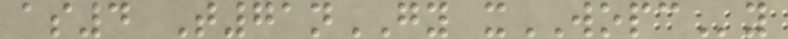as4 T71nGY xWOPCy
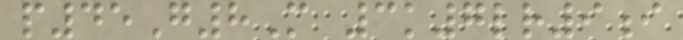p45G8M 3k7lr9i
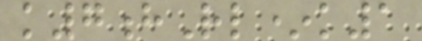k7hRl*k1
